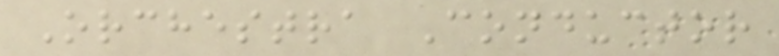Orchestra Conductor
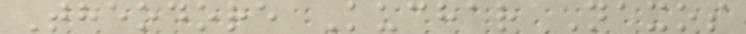Theodore Kuchar Naxos
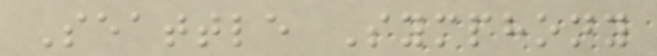Seattle Symphony
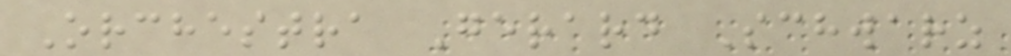Orchestra Gerard Schwarz
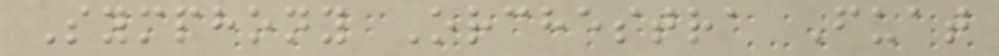Symphony Orchestra Fuat
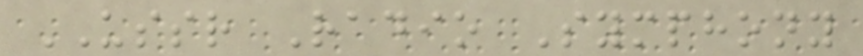USSR Radio Symphony
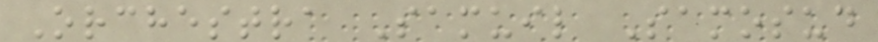Orchestra Samuil Samosud
